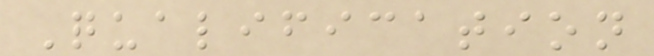Qualification
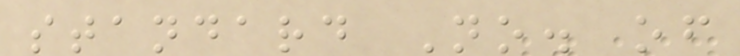standard No. of
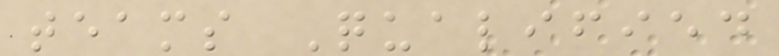teams Qualified
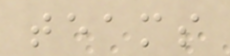teams
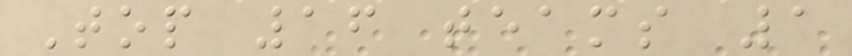Top 16 teams 1
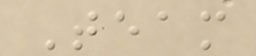Team
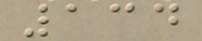134
